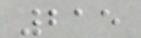215
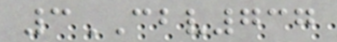3CBV737
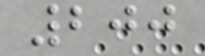200
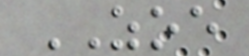ZOE
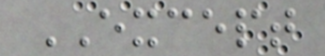EXCEPT
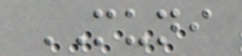MUNI
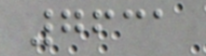7631
